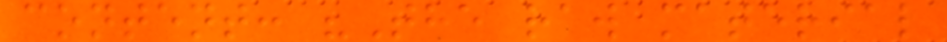content: "The raw material
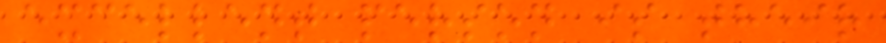excellent person is their
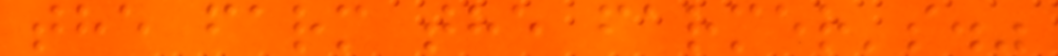the farm the farmer's."
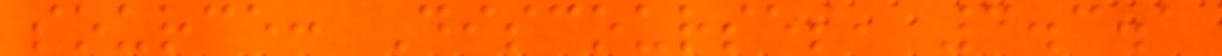source: Discourses, 3.3.1
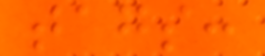tags:
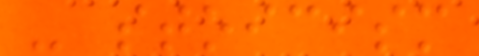- stoicism
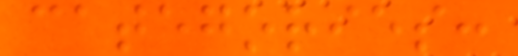categories:
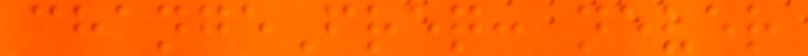changeFreq: never
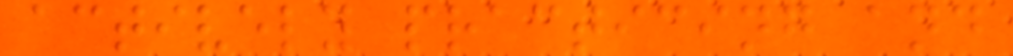actively practicing and
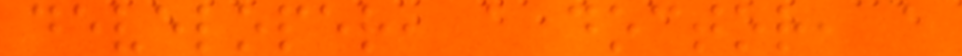developer, a doctor, a
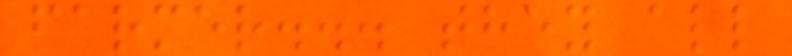farmer... they all
